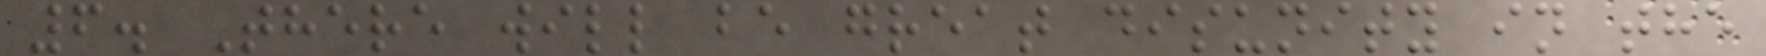6. There will be great disunity in the
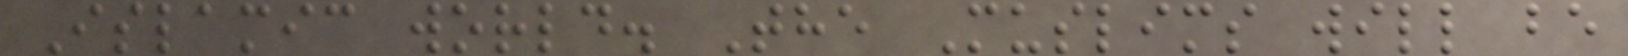Islamic world. The Muslims will be
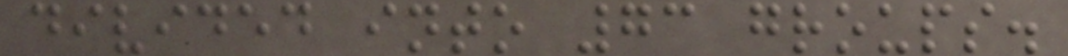divided into 73 groups.
